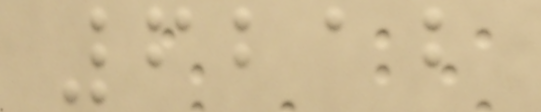6212
